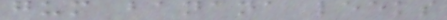gum banana leeks
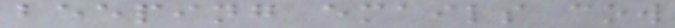beeping emails cow
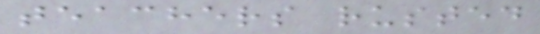teachers rusted
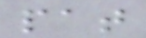pat
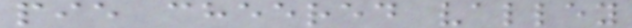pie cheered valley
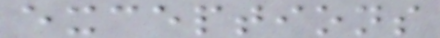exceptions
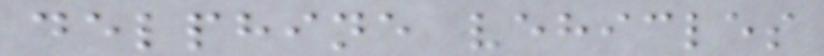delphine vehicles
